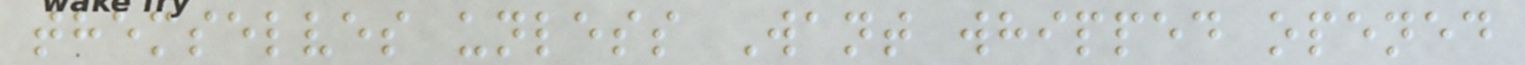themselves unless Want whipped opened
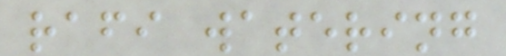rafi watering
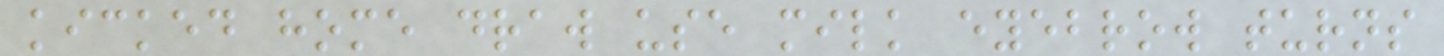kicked home draw use milk eyebrow turns
